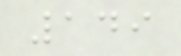149
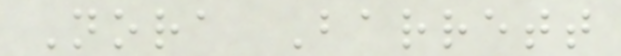Nora Barrett
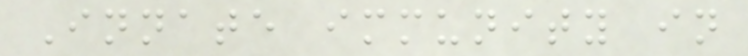Innate immunity in
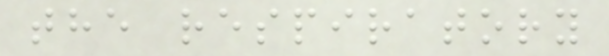the respiratory
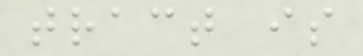tract is
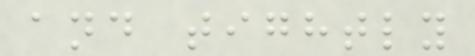and tightly
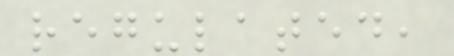regulated,
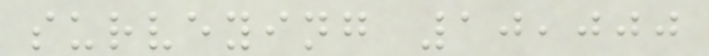surveying 10,000
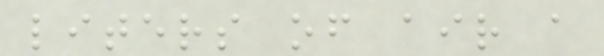liters of air a
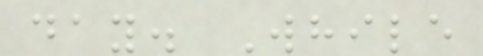day. While
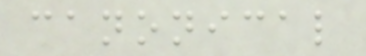canonical
